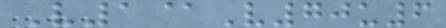V1@V70u6
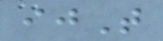ijT
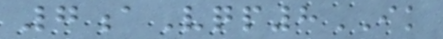7aVqp8IK
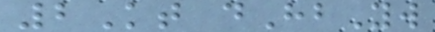2Kt dHbYw
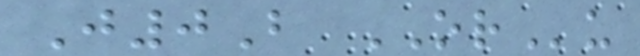J0B ORu
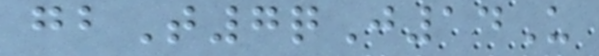gbT7qJ14U
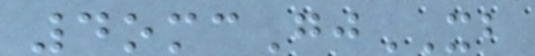4omcGjXB
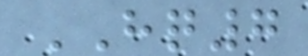HQ7
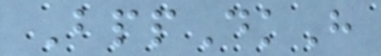BppDkH
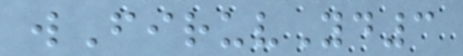wFiruvYd3
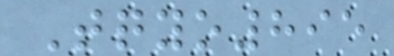Tqyo895
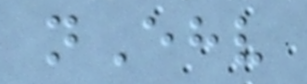nEhv
